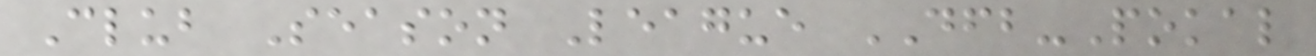Club Season League DFB-Pokal
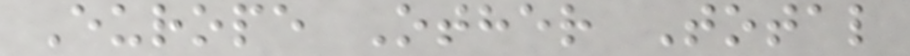Europe Other Total
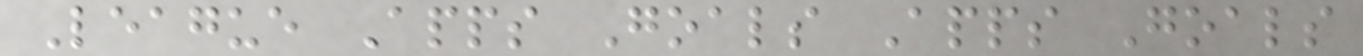League Apps Goals Apps Goals
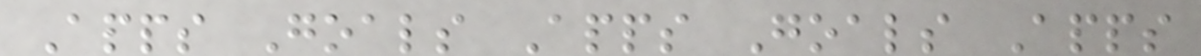Apps Goals Apps Goals Apps
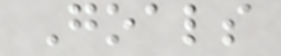Goals
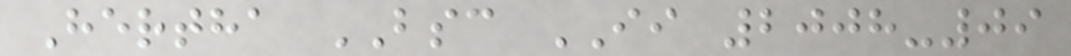Hertha BSC II 2008-09
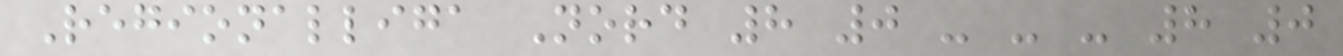Regionalliga Nord 8 0 - - - 8 0
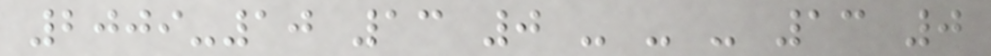2009-10 13 0 - - - 13 0
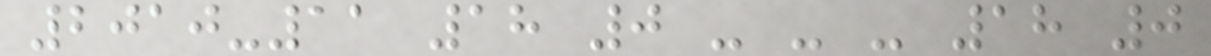2010-11 18 0 - - - 18 0
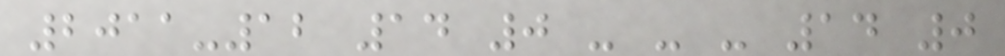2011-12 14 0 - - - 14 0
